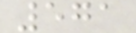571
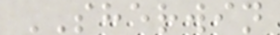SHERWIN
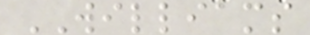WILLIAMS
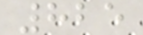825
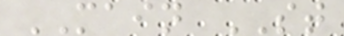MAIN ST
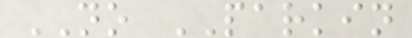NO PARKIN
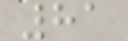81
